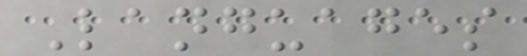Languages
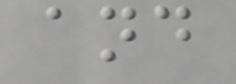and
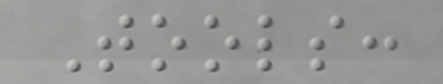Tools:
